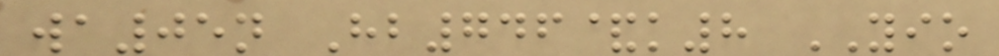wa05n Hb746&k8 YIO
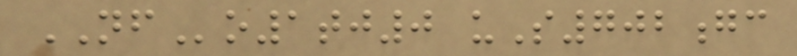NFo1tj0 uS702gc
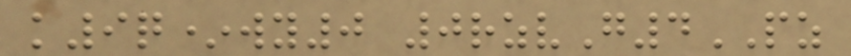k9q*wy0 0rzvG4PZ
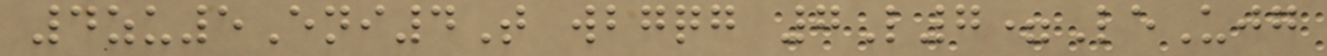4zu5Eni4T wbgqg 7L7=LeUjg
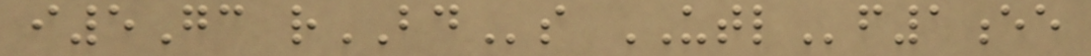i5Gc rBDs UTLf1ee
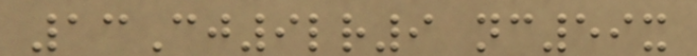13Cj9lr9 nc59x
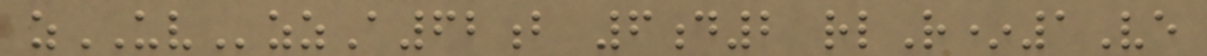zUVzzA62b 6d2 rlR*1Ve
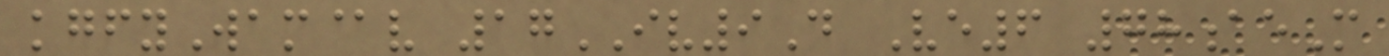kgfyWam@v 17IV9D Ve6 78aeM
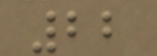22
